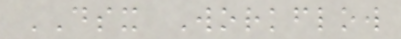DSX Workflow
